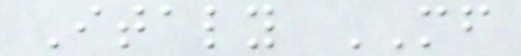Italy MF
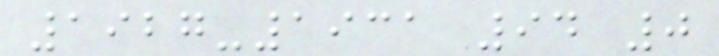1927-1931 94 0
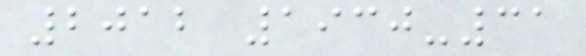2012 1930-31
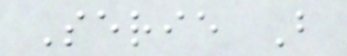Serie B
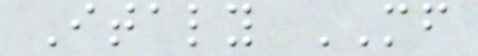Italy MF
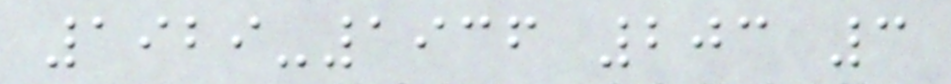1929-1936 203 3
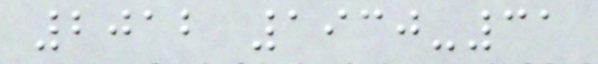2012 1930-31
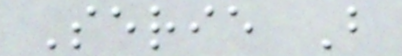Serie B
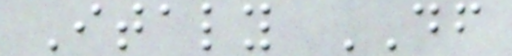Italy DF
